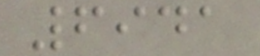6941
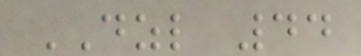DZL 44
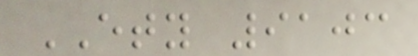ETY 9103
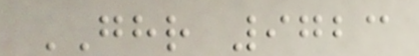GHR 9723
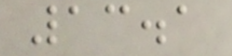13.1
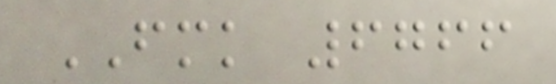FMK 6766
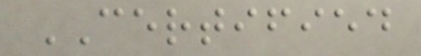CERTIFIED
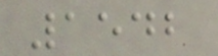1542
